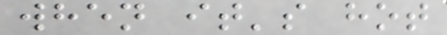when it's hot
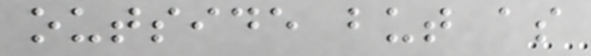outside but as
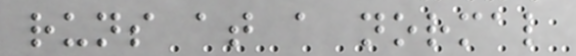runs at a normal
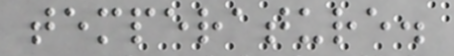temperature.
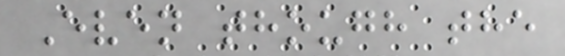Even though the
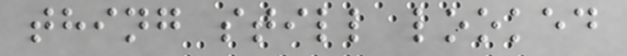thing still looked
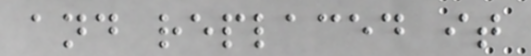and replaced it
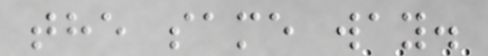the same way.
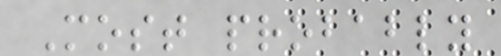Most probably
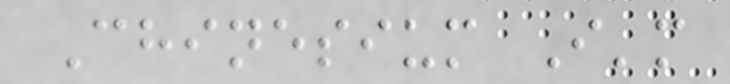Chinesium I'm
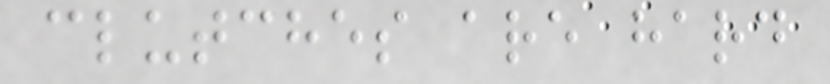clutches are hard
